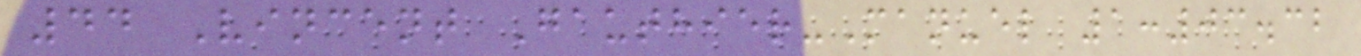44 Vincent Gauthier-Manuel 1:03.32
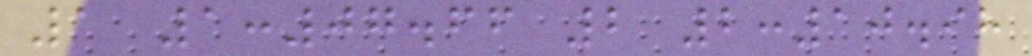1 1:07.66 2 2:10.98
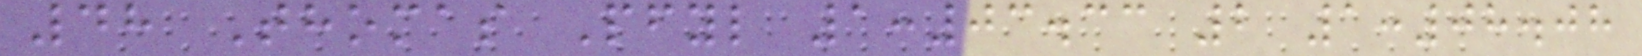48 Thomas Pfyl 1:03.33 2 1:08.08
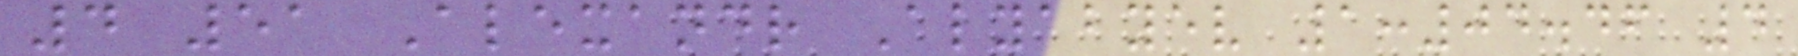4 51 Alexandr Alyabyev 1:04.46 4
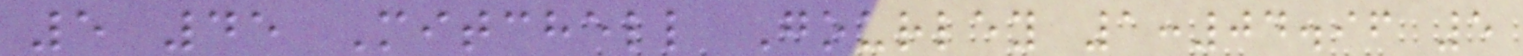5 45 Mitchell Gourley 1:04.96 5
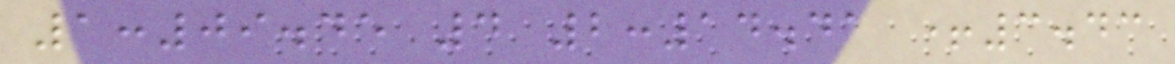1:09.45 4 2:14.41 +3.43
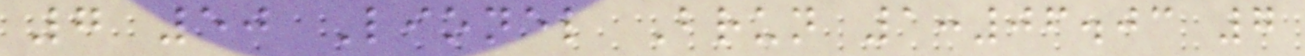7 50 Lionel Brun 1:06.03 7
